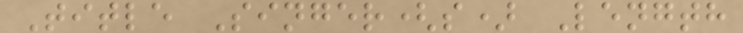Title Singer(s) Length
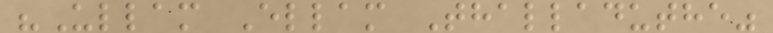"Ullam Ellam Thalladuthe"
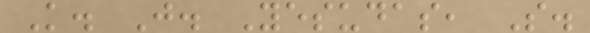K. J. Yesudas, S.
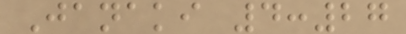Janaki 4:27
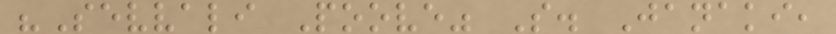"Sevvali Poove" S. Janaki,
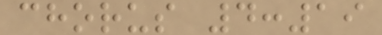chorus 4:19
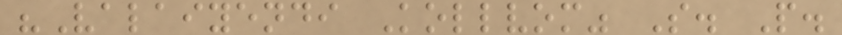"Valaiyendi Kollvom" S. P.
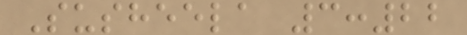Susheela 3:22
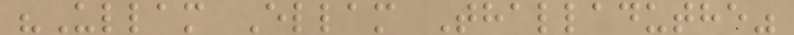"Ullam Ellam Thalladuthe"
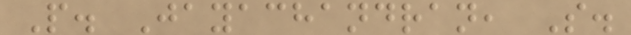P. Jayachandran, S.
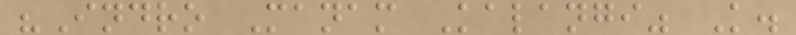"Indro Manam Kalangi" K.
